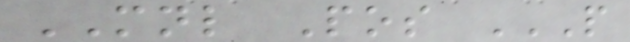MNL Pos P
